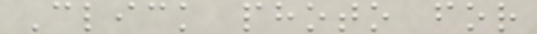Click photo for
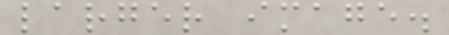larger image.
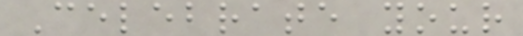Celebrate your
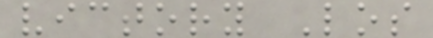victory Los
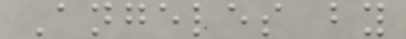Angeles by
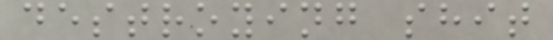destroying shit
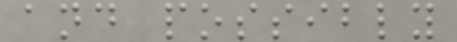and possibly
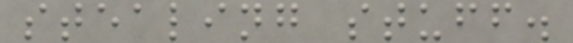stealing stuff.
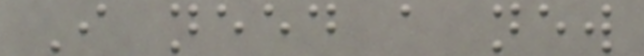I need a new
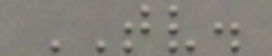TV.
